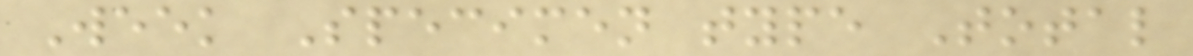Week Specimen type Total
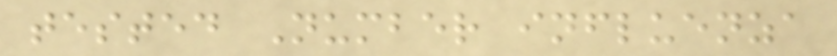tested Number influenza
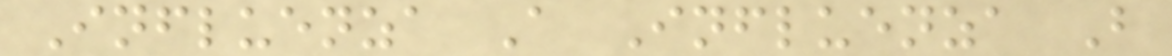Influenza A Influenza B
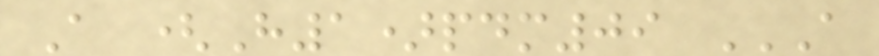A (H1)pdm09 A
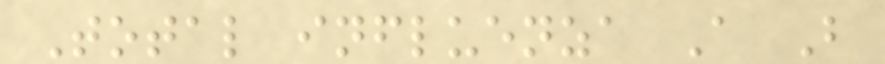Total influenza A B
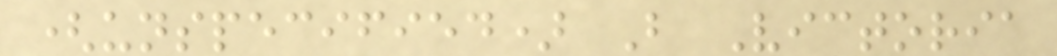(unspecified) B Victoria
